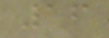16
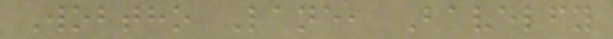Wobtho Lane, Bavelfy
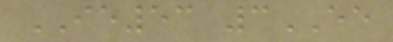IE53 3EE
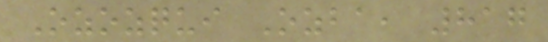Ozozqui Ozba, 817
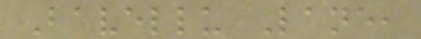Bavellu Lane,
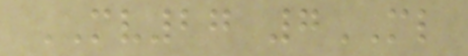MV27 7ML
